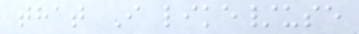that I like/use
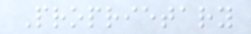Proprietary
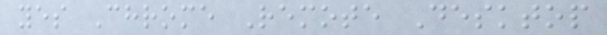yes Chrome Remote Desktop
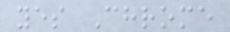yes Chrome
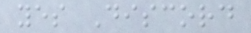yes Discord
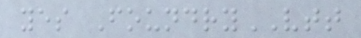yes FoundryVTT
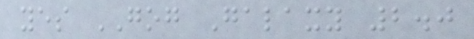yes GOG Galaxy 2.0
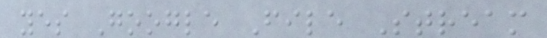yes Google File Stream
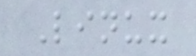Linux
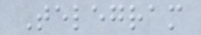Telegram
